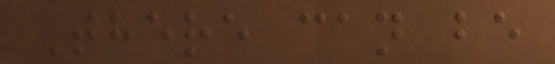There can be
